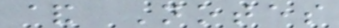& Notes
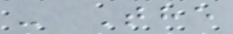- The
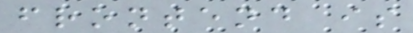frontend is
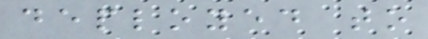deployed to
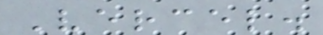Vercel.
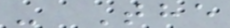- The
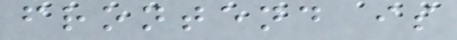frontend is
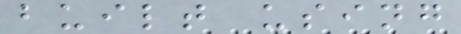built using
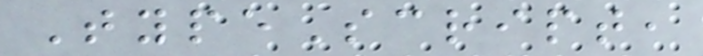TypeScript,
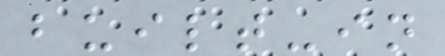built-in
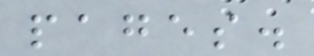pages.
